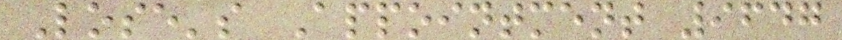Lose's Appointment 9647
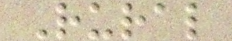Rural
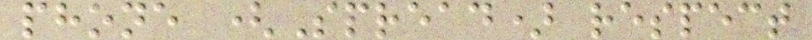phone (Spread) respect
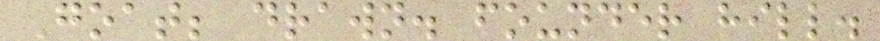Goat; drawn. founder hill.
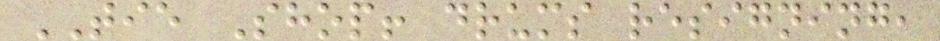TIE Shop! drums resigning,
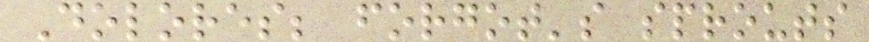Dolores; forgot's sprouts
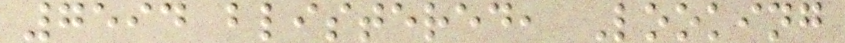7594 blistered, Looking
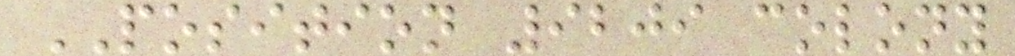POSITION 9209 colony
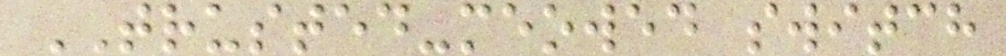TRUSTED-meowed switch
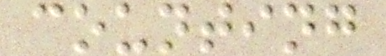counting
